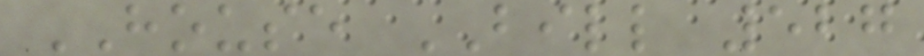HOUSE BILL 527
